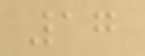17
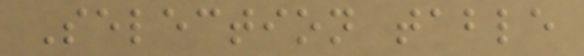Selection table
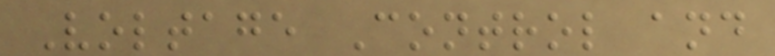Voltage Control and
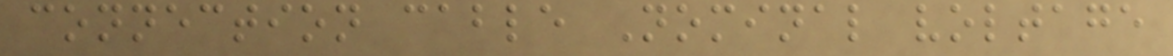connection cable Nominal voltage
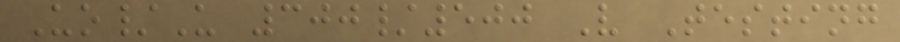Uo/U 300/500 V Testing
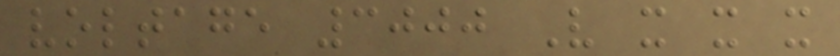voltage 3000 V x x x
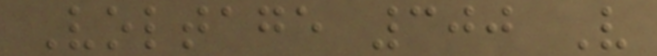Voltage 300 V
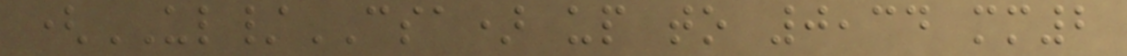(UL/CSA) up to 0,34 mm2
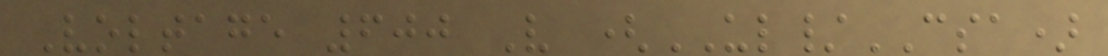Voltage 600 V (UL/CSA)
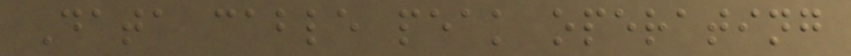Data cable peak operating
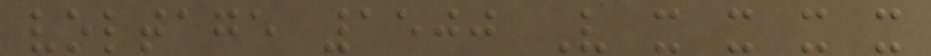voltage 1500 V x x x x
